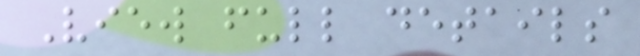View full details
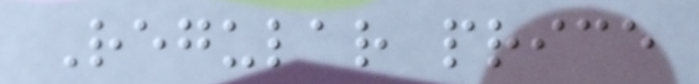Regular price
